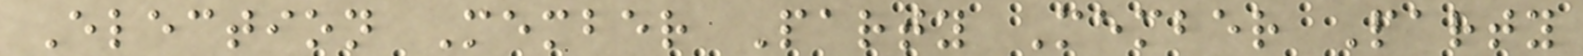Election Member Party Member Party
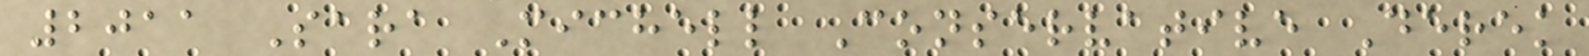2011 Sara Michell Conservative Derek
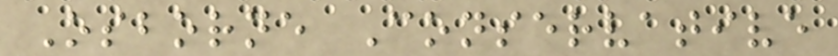Osborne Conservative
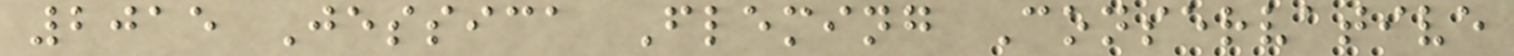2015 Jessica Fleming Conservative
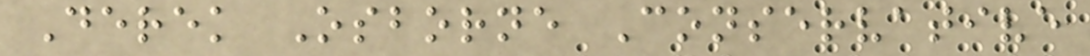Derek Osborne Conservative
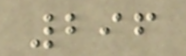296
